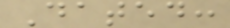Dated:
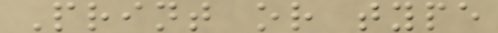Print or type
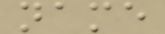name
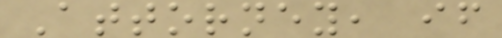Attorney, if
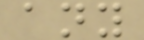any
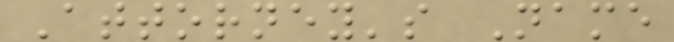Attorney's Name
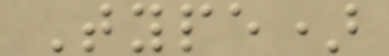Type)
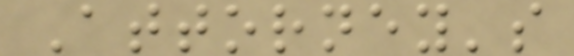Attorney's
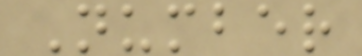Number
